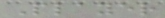Player
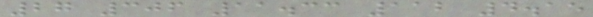27 306 11.33 112 4.15
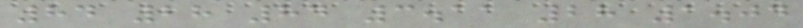84 28 84 3.11 28 1.04
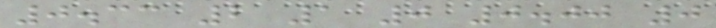0.33 2 1 0 0.00 0
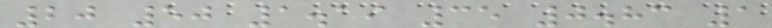20 50 1.19 35 0.83 1
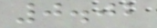0.02
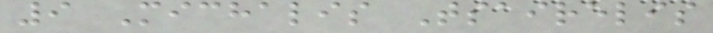9 Michalis Tsairelis
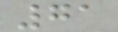71
